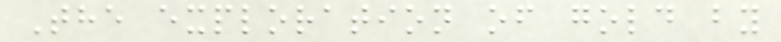The exploration of gold by
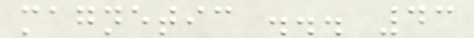magnetic ... 43
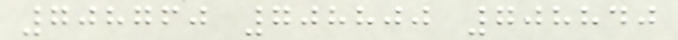708760 708800 708840
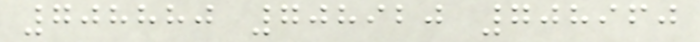708880 708920 708960
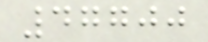47700
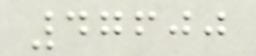47600
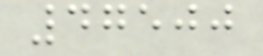47500
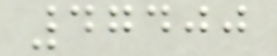47400
